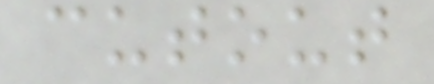cutout
